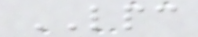LPC
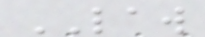LAW
